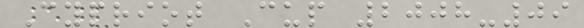Cypriot Cup 2008-09
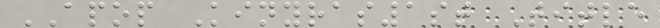APOP Kinyras1st Title
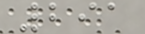291
